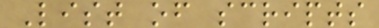List of scripts
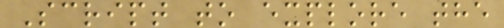Script to explore the
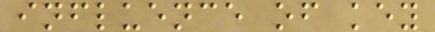influence of key
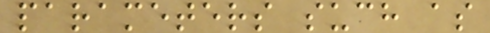parameters such as
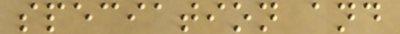speciation and
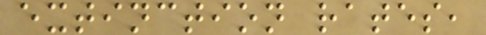extinction rates,
